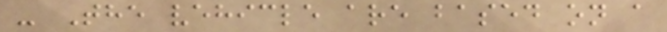- The vehicle are based on a
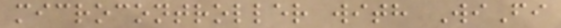microcontroller with WiFi
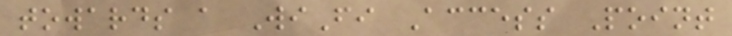towards a WiFi Access Point
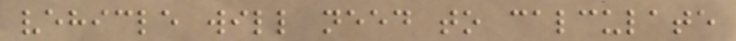vehicle will need to calculate
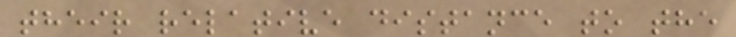their relative distance to the
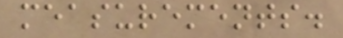measurements.
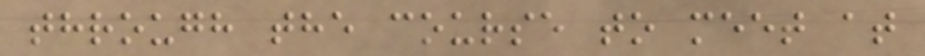through the course to meet at
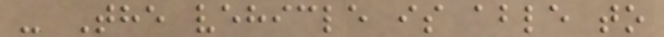- The vehicle is able to
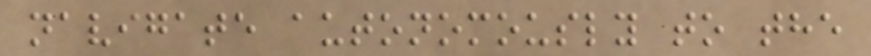navigate autonomously to the
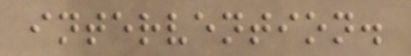intervention.
